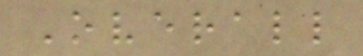Overall
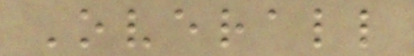Overall
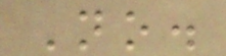No.
